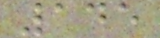145
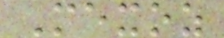Mexoz
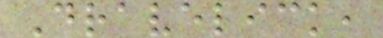Dravelick,
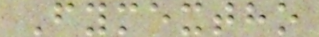Fymextho
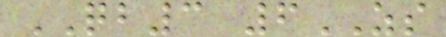QB3 6ZS
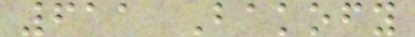611 Bakofy
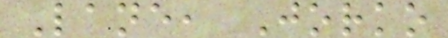Lane, Jorko
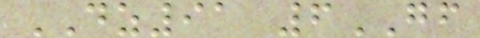DZ91 6GF
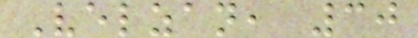Velzan, 30
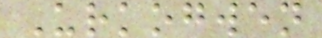Urkogwen
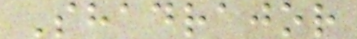Shadrajor
